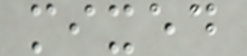mixed
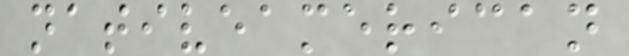nativeamerican
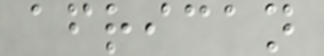african
